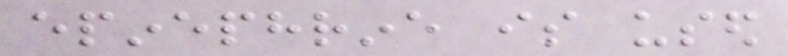epinephrine is used
